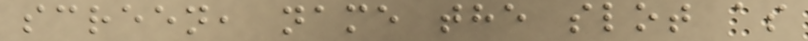screen, name the slot as
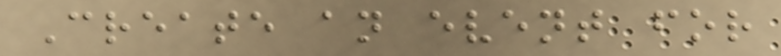Create an event for
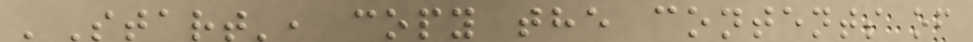'Start', copy the contents of
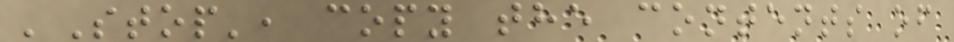'Stop', copy the contents of
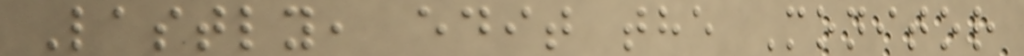Lastly, edit the Monitor
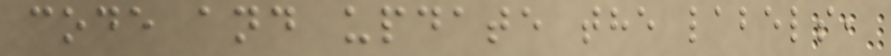code and update the labels,
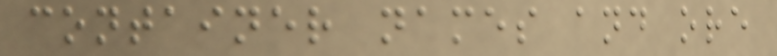container names and ore
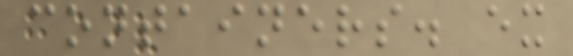containers. ex
